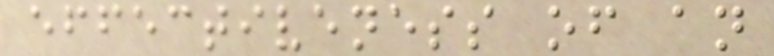effectiveness of an
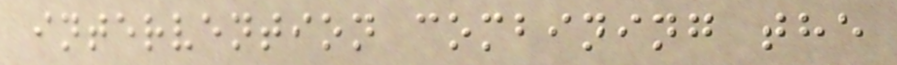intervention combining the
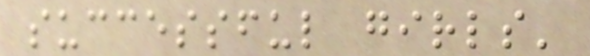successful girls'
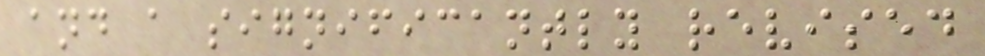and a significantly revised
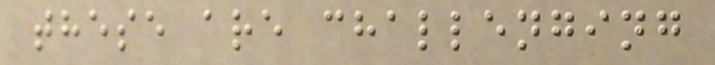these are challenging
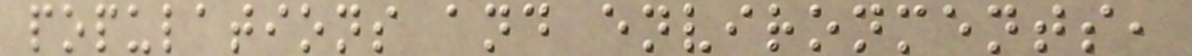populations and environments,
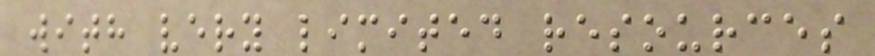with very limited resources
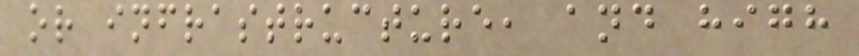or infrastructure, and high
